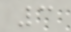3
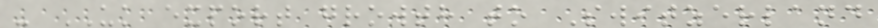- UK export growth to Switzerland
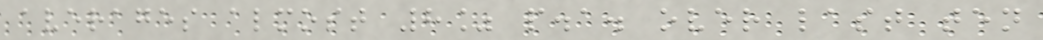averages almost 8% p.a. over last ten
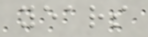years
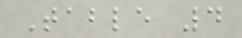Table 4
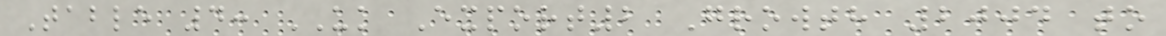Table 4: UK Export2 Growth 2004 to
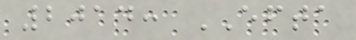2014: EFTA
